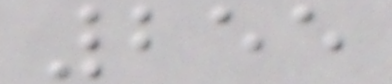255
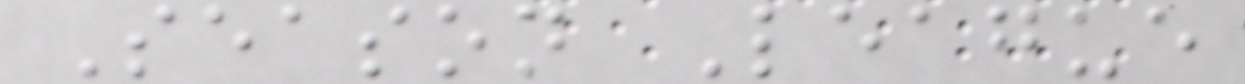Season League
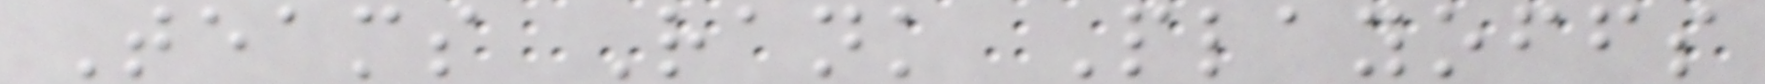Teams Rank Playoffs
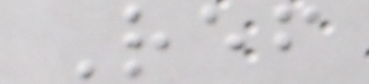Ref
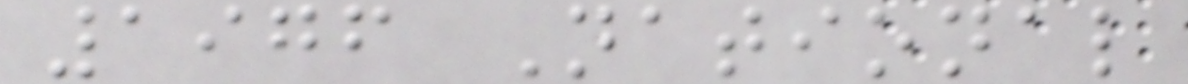1976 National
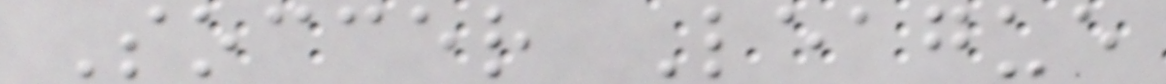Soccer League
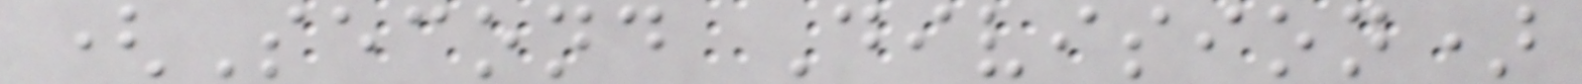(Second Division)
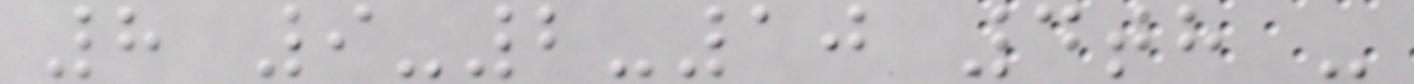8 9-2-10 4th -
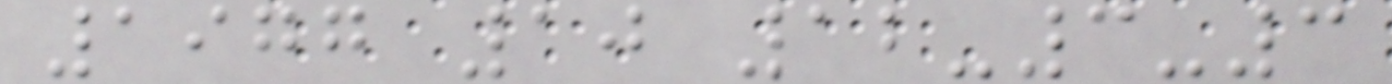1977 10 12-3-3
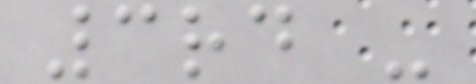3rd -
